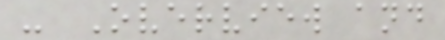- Overview and
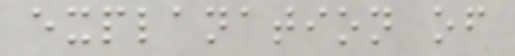explanation of
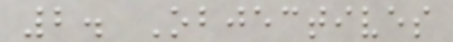2. Objectives
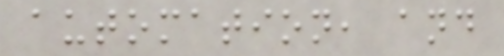automation, and
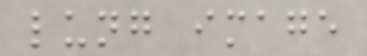lung image
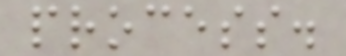process.
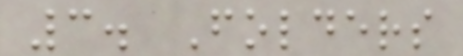3. Folders
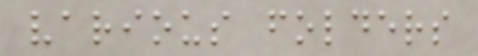various folders
